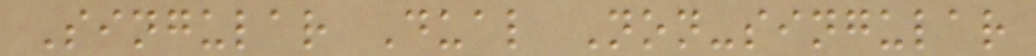Singular Dual Non-singular
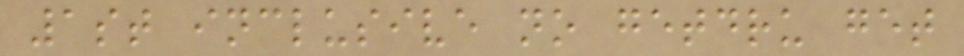1st inclusive no getdru get
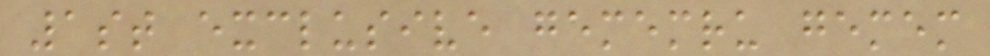1st exclusive gememru gemem
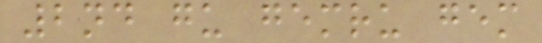2nd gu gemru gem
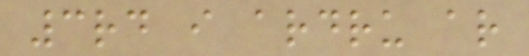3rd i ardru ar
